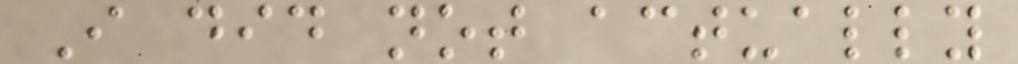I did not actually
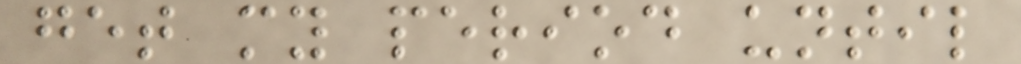get my period until
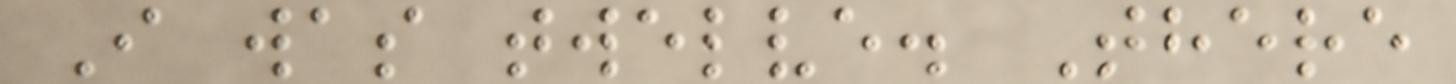I was twelve. There
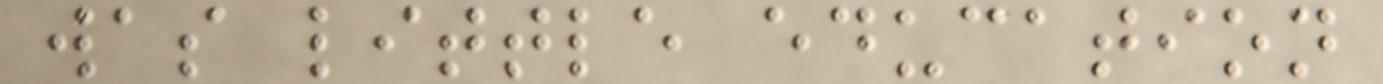was little education
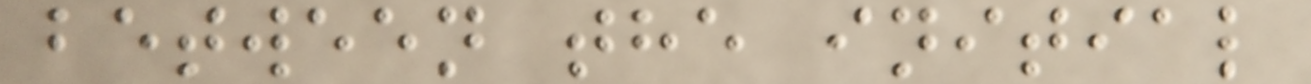between the initial
